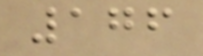176
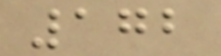172
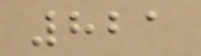821
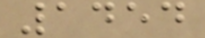1454
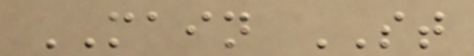MAIN ST
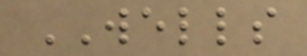WELLS
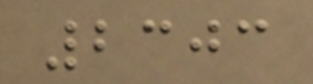2303
